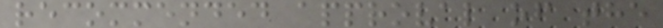recommended approval of the
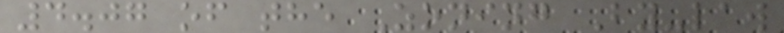4.07 of the Zoning By-law
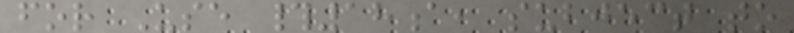for Use #18a, subject to
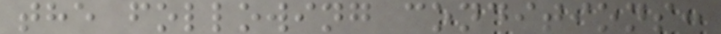the following conditions:
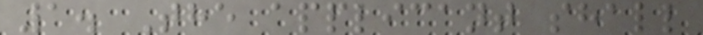1. The applicant shall
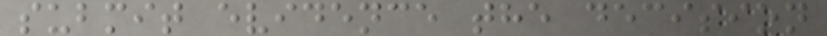submit evidence the decision
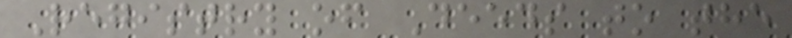Registry of Deeds to the
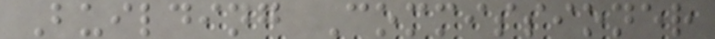Building Commissioner
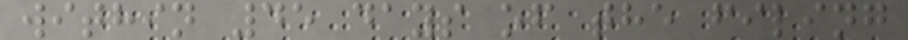within 45 days of the filing
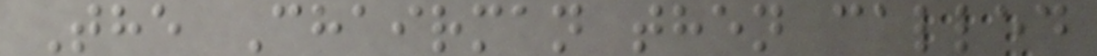The Chairman then called
